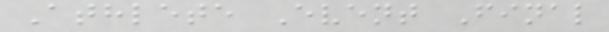Athlete Event Final
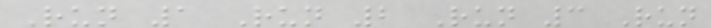Run 1 Run 2 Run 3 Run
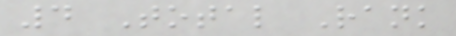4 Total Rank
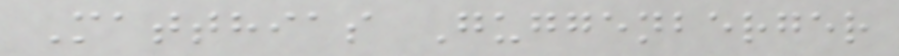Matthias Guggenberger
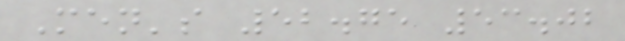Men's 52.75 53.02
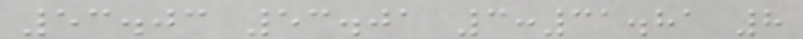53.03 53.01 3:31.81 8
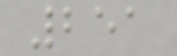251
